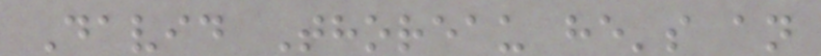David Thoreau he's an
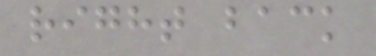right back
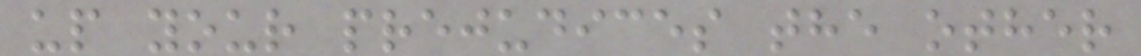up your prejudices the other
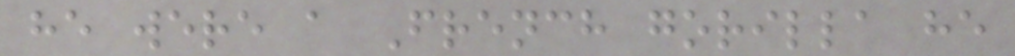he were a French gorilla he
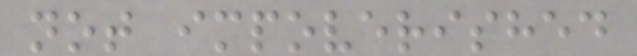not impoverished
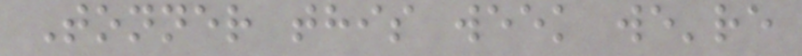Tonner this week we're
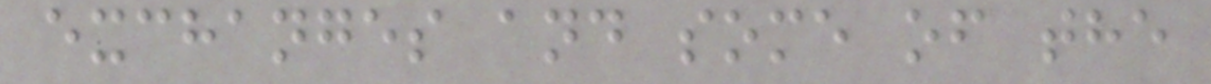exchanges and some of the
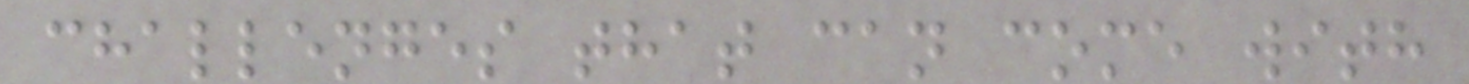challenges that can come with
